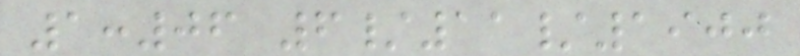1:06 6/11/1900
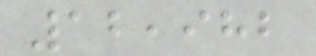12,982
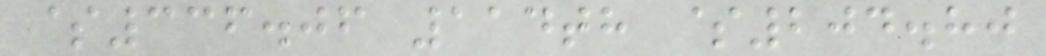$336.06 114th $204.80
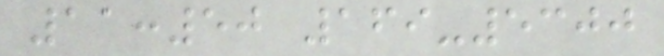11:50 169-5300
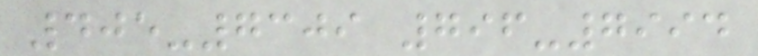405-7309 796-7994
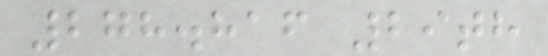278.816 29th
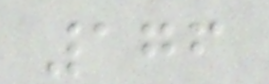176
